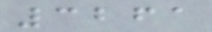3261
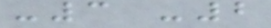-3 -2
